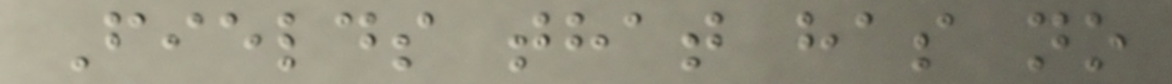Fields that has no
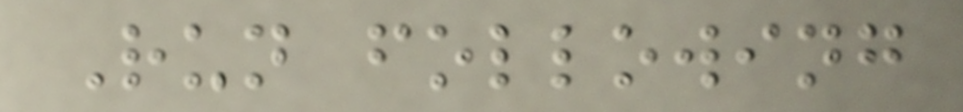Run following
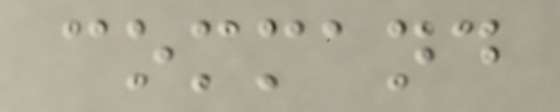command
